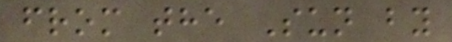from the Sun by
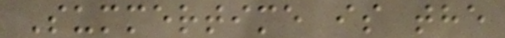Summertime is the
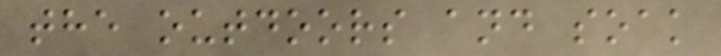the outdoors and soak
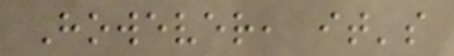However, it's
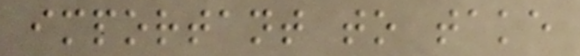important to take
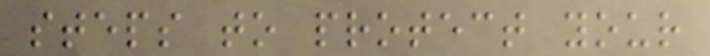steps to protect your
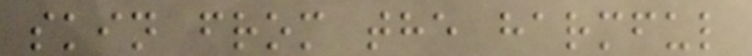skin from the harmful
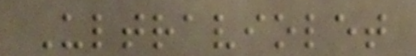Ultraviolet
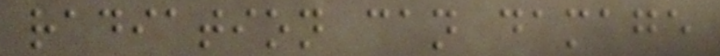radiation can damage
